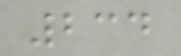234
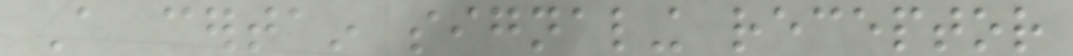A certain signaling receptor
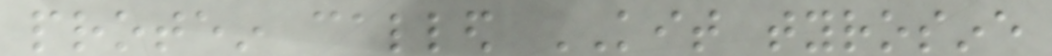protein called KIT tyrosine
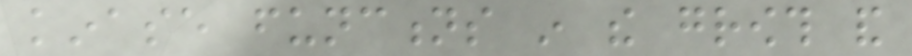kinase functions in the growth and
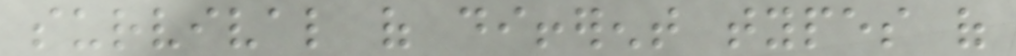survival of different types of
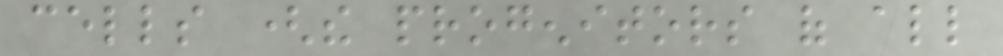cells (the progenitors of all
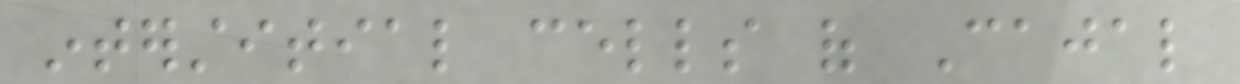interstitial cells of Cajal
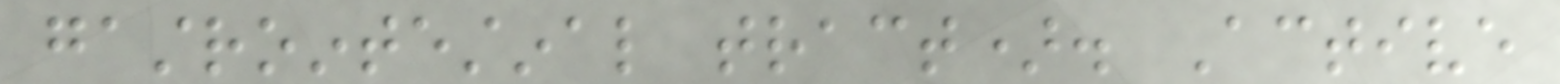gastrointestinal tract). Active
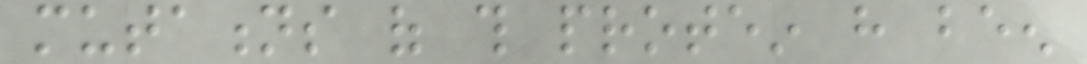mutations of this protein have been
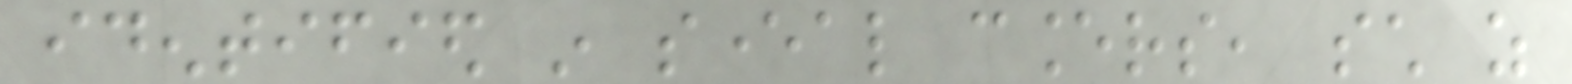identified in several cancers, such as
